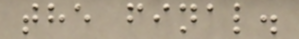the final.
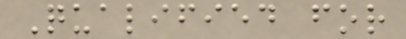Qualified for
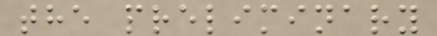the preliminary
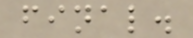final.
